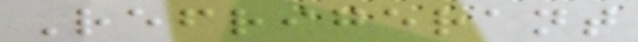Refrigerant
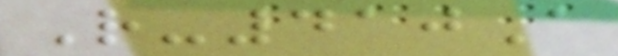R-410A
